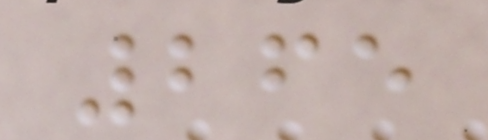265
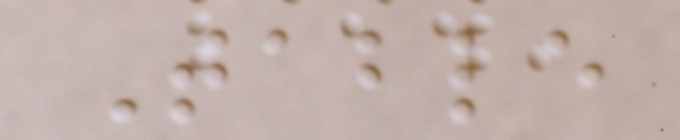Table
